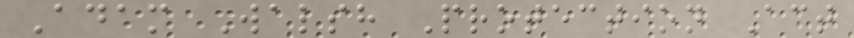Adam Walsh Protection Act
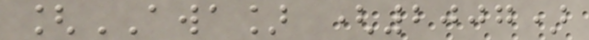[AWA] (2007)
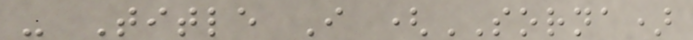- Title I (SORNA)
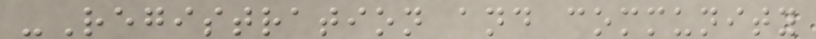-Registration and community
